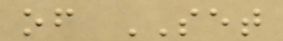of SET
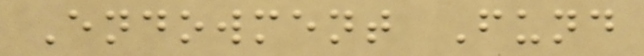Endowment Fund
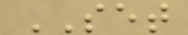SET
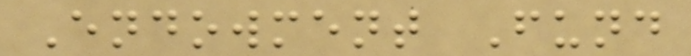Endowment Fund
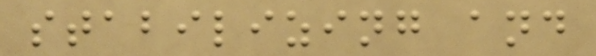stabilizing and
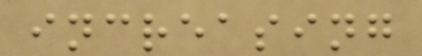increasing
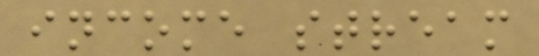income stream
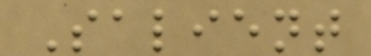Salient
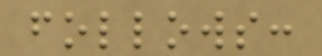follows:
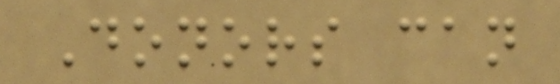Donors can
